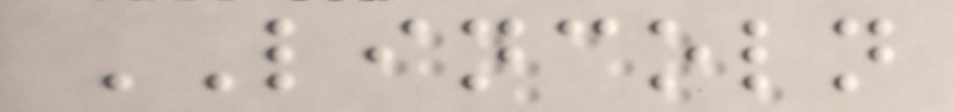LINCOLN
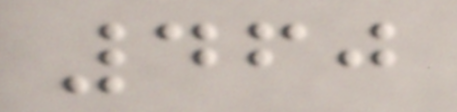460
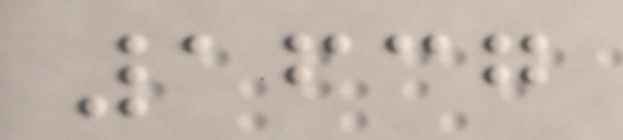1637
